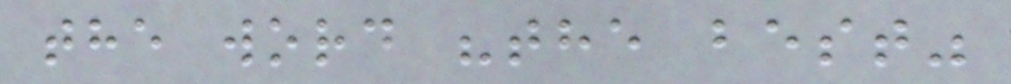the word "the best"
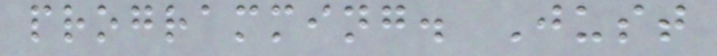programming. Just
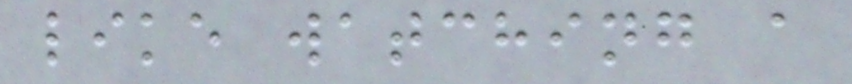like watching a
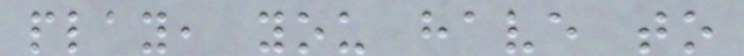play, you have to
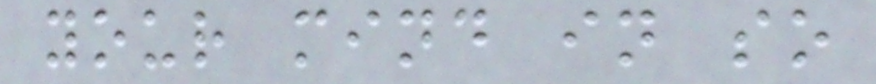your mind in so
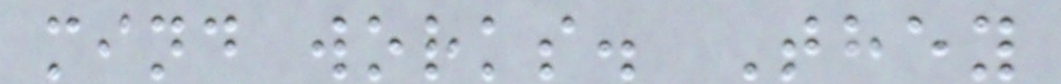mind works. They
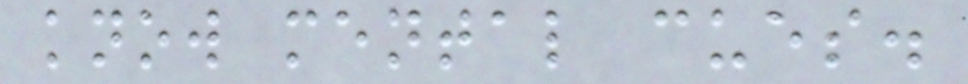know mental cues.
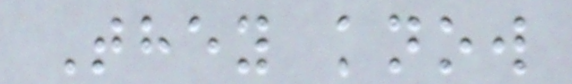They know
